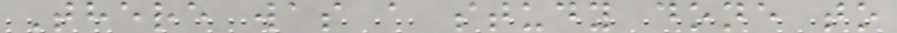There was a study done to
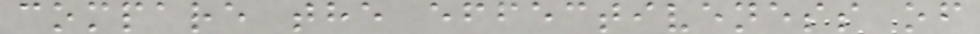compare the effectiveness of
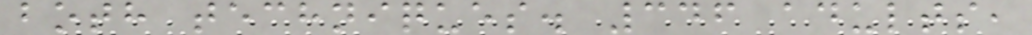both techniques. 346 adults,
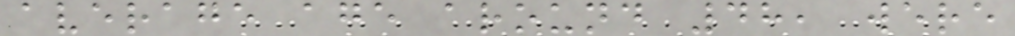average age around 48, were
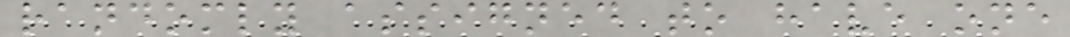randomly assigned to have one
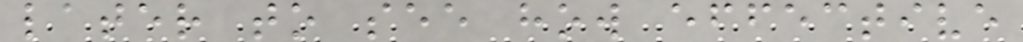later to see how effective
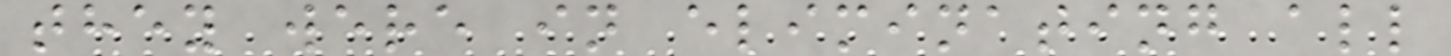they were in eliminating all
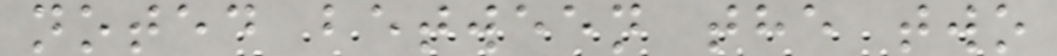noted between the two
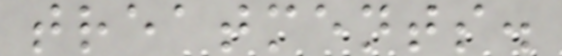treatments.
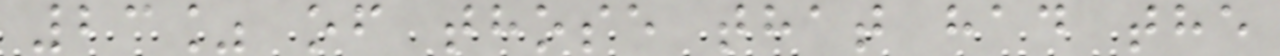23% of those that had the
